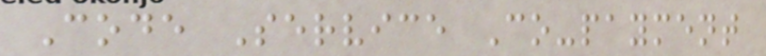Code Service Co-payment
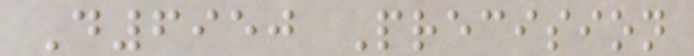D6950 Precision
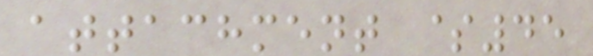attachment $45
